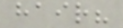hair?
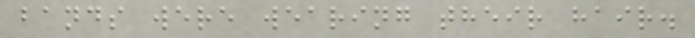bands were wearing their hair.
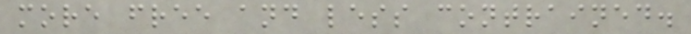more free and less contrained.
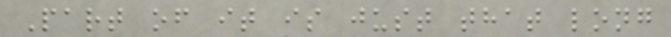Part of it is just that long
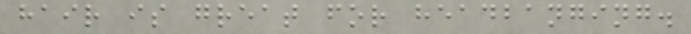hair is great for headbanging.
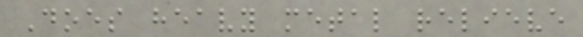Does heavy metal relieve
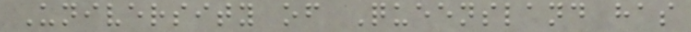University of Queensland has
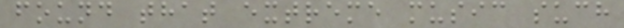found that extreme music such
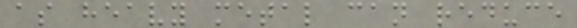as heavy metal can reduce
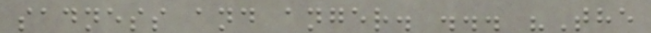sadness and anger. ... "The
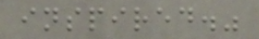inspired."
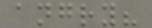angry?
